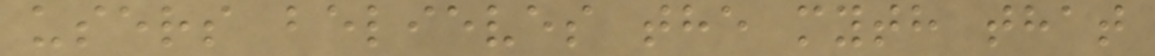users believes the myth that
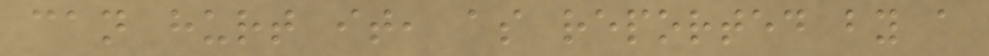can hurt it, as reported by a
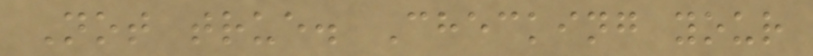Not true. Checking your
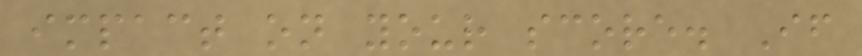impact on your score. If
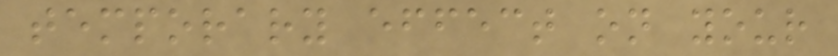temporary effect on your
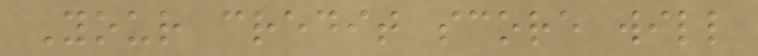Your credit score will
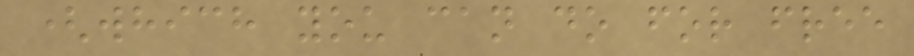(which you can do for free
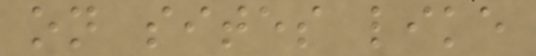on sites like
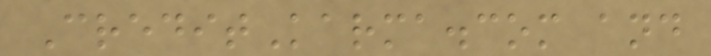CreditKarma.com and
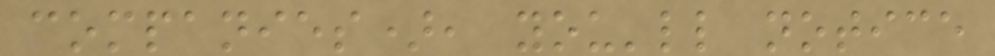companies), you'll notice
